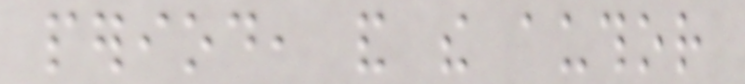period, and the author
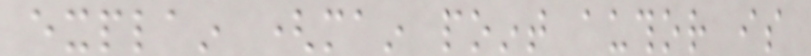explain (main point author is
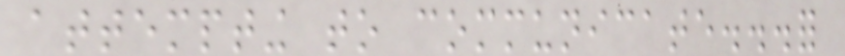attempting to communicate...for
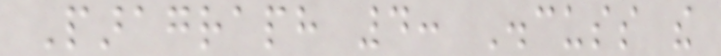Paragraph 4: Discuss the
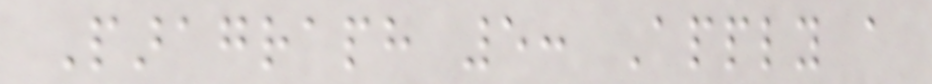Paragraph 5: Apply a
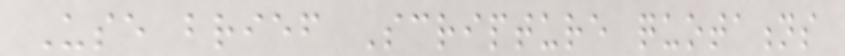Use brief Scripture quotations
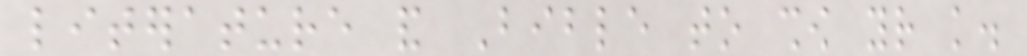literature and Bible to show your knowledge.
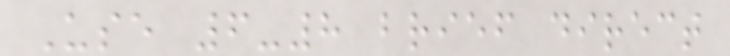Use 6-8 brief direct
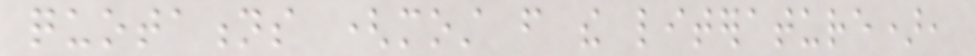quotations (most from the literature),
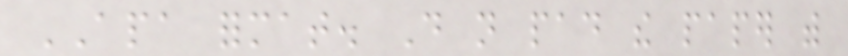APA format. Do not pad the paper with
